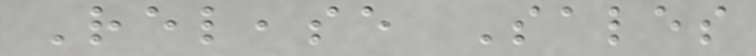Release Sales
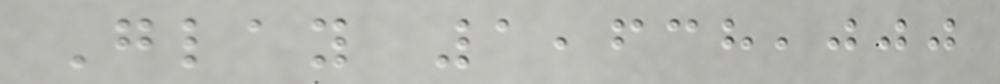Glay 1,638,000
